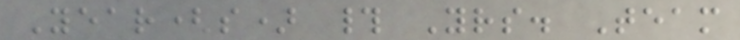Year(s) # Yrs. Team
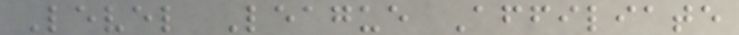Level League Affiliate
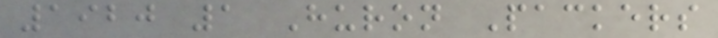1920 1 Huron Packers
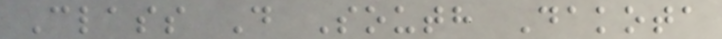Class D South Dakota
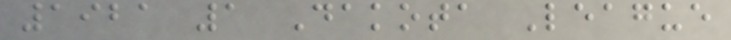1921 1 Dakota League
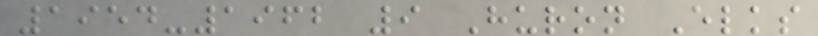1954-1962 9 Huron Elks
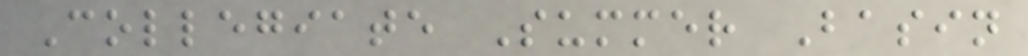Collegiate Summer Basin
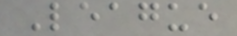League
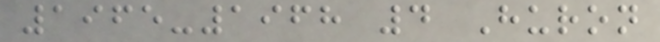1965-1968 4 Huron
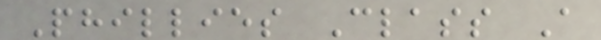Phillies Class A
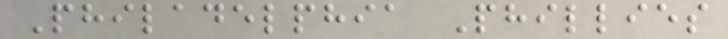Philadelphia Phillies
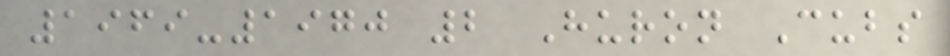1969-1970 2 Huron Cubs
